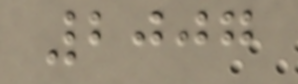2007
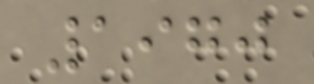1970
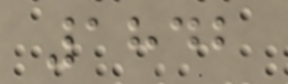1842
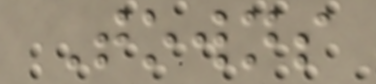Towns
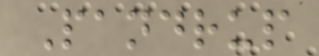Pandrup
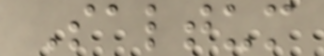Saltum
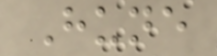Hune
